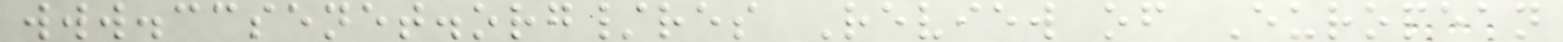www.ccsenet.org/res Review of European
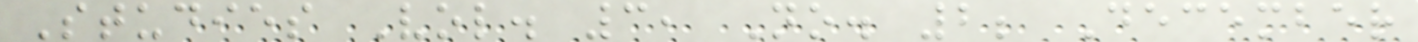Studies Vol. 3, No. 2; December
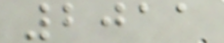2011
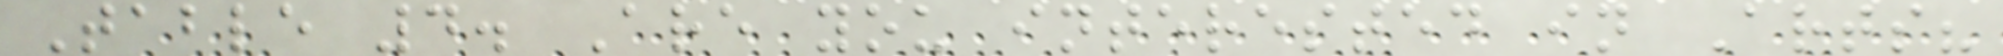Table 4. Are you interested in Arts?
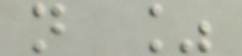n %
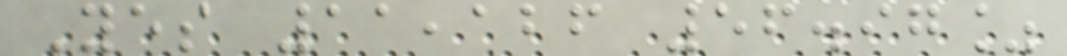Yes 11,126 56.97%
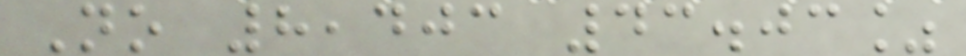No 8,403 43.03%
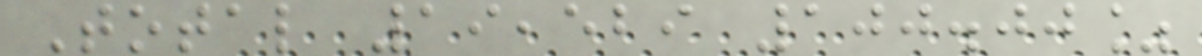Total 19,529 100.00%
